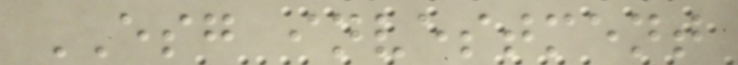ESG investment
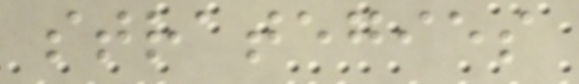strategies
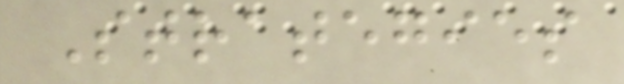Strategies
